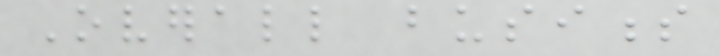Overall business
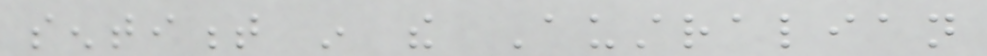sentiment in the Australian
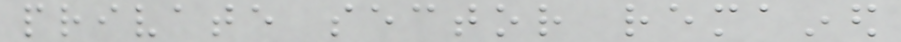private sector remained
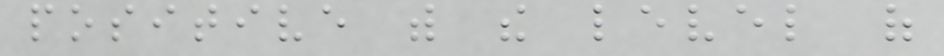positive with the level of
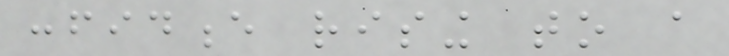confidence rising to a
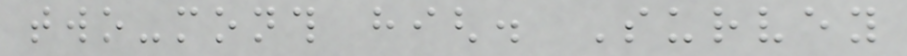two-month high. Survey
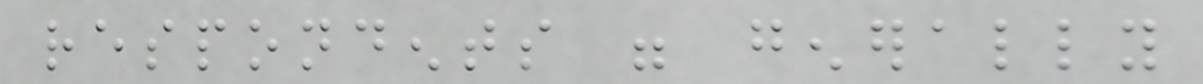respondents were generally
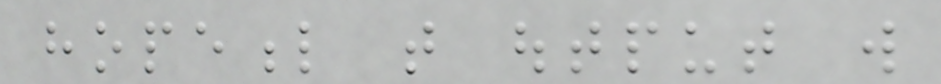hopeful that output will
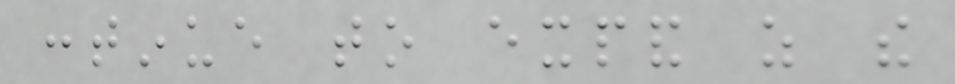continue to expand as the
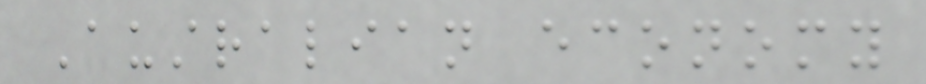Australian economy
